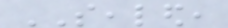SEALED,
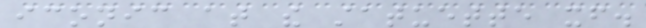iconic at the statuette itself.
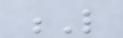L
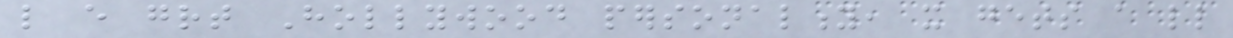like every great Hollywood personality, it gets a little
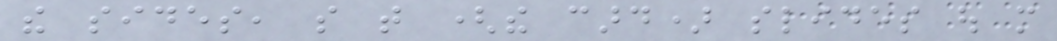the sides, so that (the card) slides out more
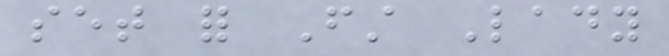set for First Lady
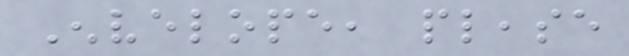Envelope, please
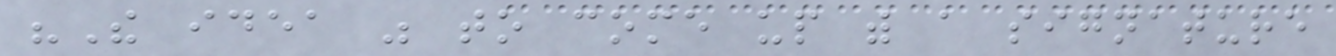"The idea was to come up with a signature
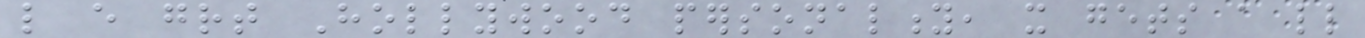like every great Hollywood personality, it gets a little
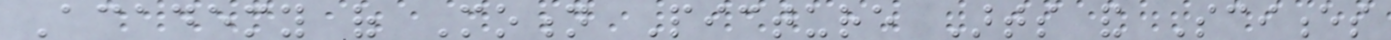Academy of Motion Picture Arts and Sciences
